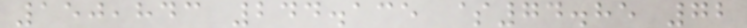150,843 244.135 $74.85 72
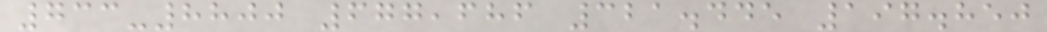733-8800 677,686 321.445 197.850
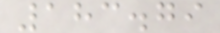183.79
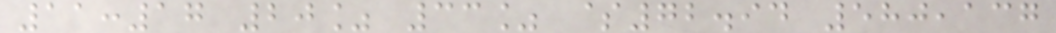11:17 20% 33% $72.94 580,137
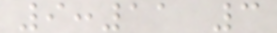9:11 3
